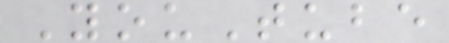YouTube
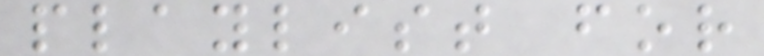playlist for
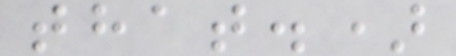that.)
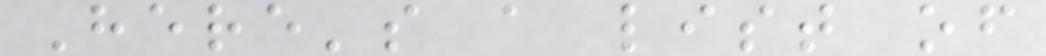Here's a list of
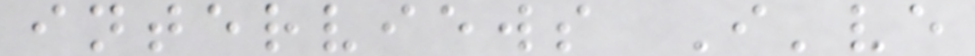interviews I've
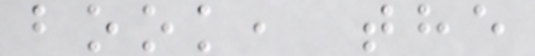book, the
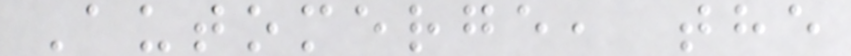Automerge, the
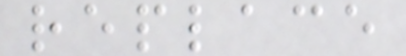replace
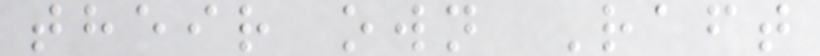their own Raft
